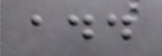add
